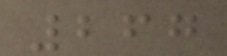267
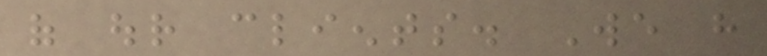of our clients. We have
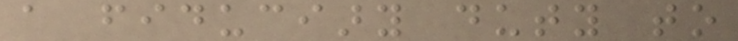a fiduciary duty to
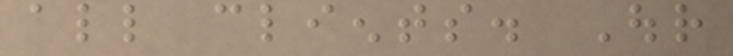all clients. Our
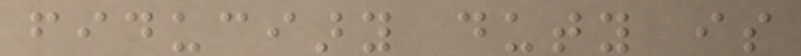fiduciary duty is
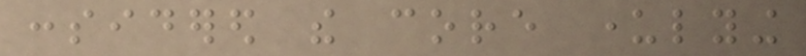considered the core underlying
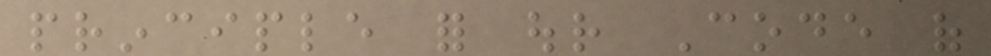principle for our Code of
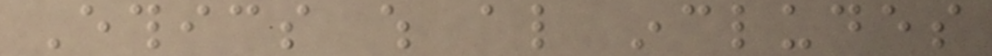Ethics which also includes
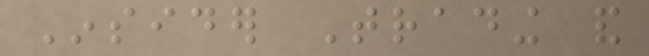Insider Trading and
